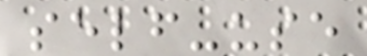self-use
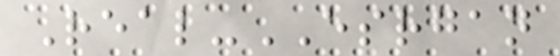Real-ESRGAN
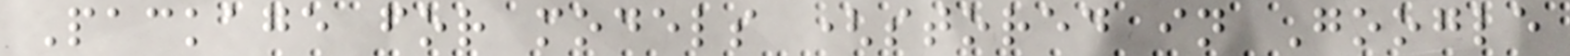Package for models (stored in Google
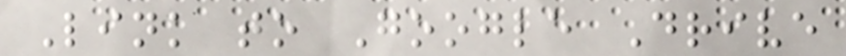Link to Google Drive
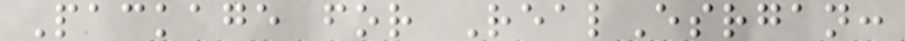Package for RealEsrgan:
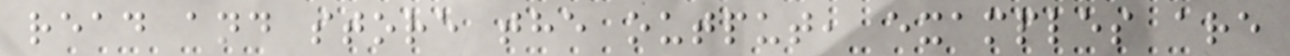read and store the output, examples are
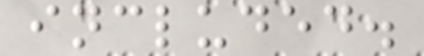included.
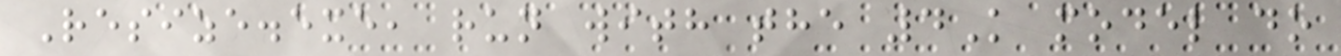Resize.exe, run with the 4K model do
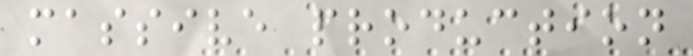massive production
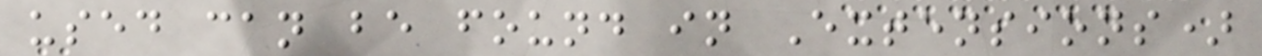used can be found in Extensions)
